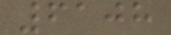6108
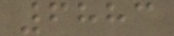6883
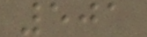501
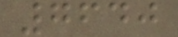7640
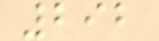292
